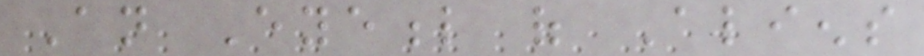An Eyeful of Aliens
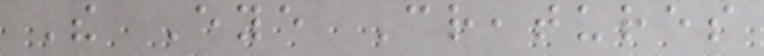The Eye Creatures
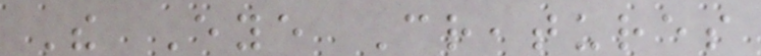The Eye Creatures
